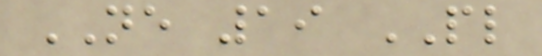NE 19 PL
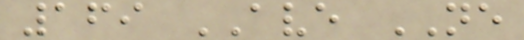169 AVE NE
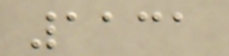1131
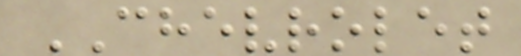CHEVROLET
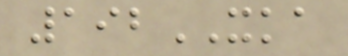192XKA
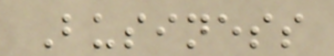Business
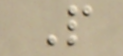P
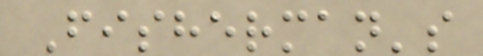Fisherman's
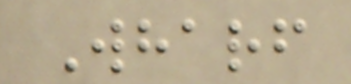Wharf
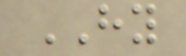HY
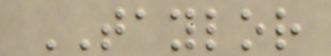TAYLOR
